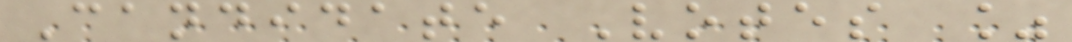Candidate Votes %
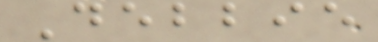Debbie
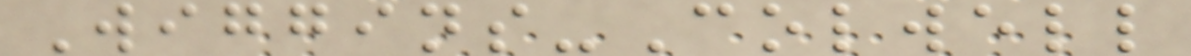Wiggins-Colwell
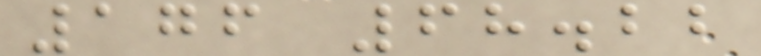176 68.22
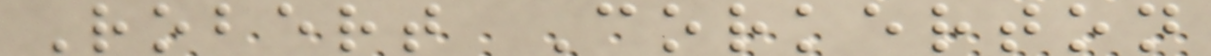Robert Corkerton
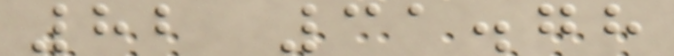82 31.78
